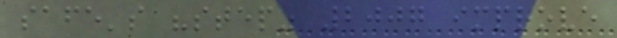safe's "step" 2007 improve
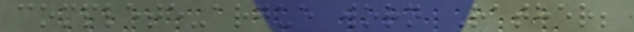complete-argue worn Rather;
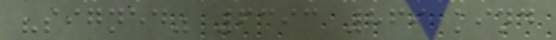"signed" 6393 869 kind
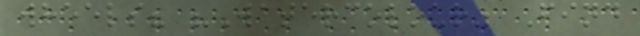wheels? "Watercolour" Find
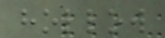hollow
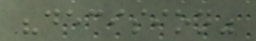"decision"
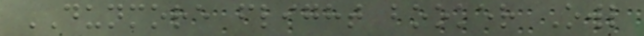DUNMORE flight booker Owl
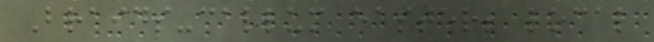Braids-callum easter; local
